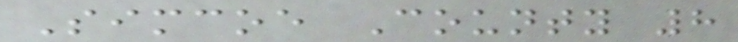Simcoe County 8
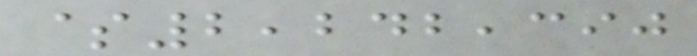$2,242,390
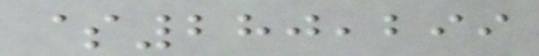$280,299
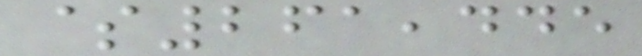$261,445
